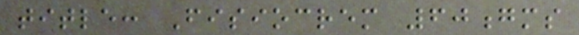title: Fisiocrem 60gms
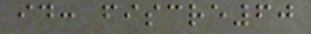id: fiscre60
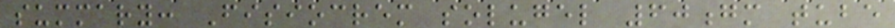summary: Fisiocrem solugel 60gm tube
